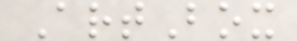ArtBox
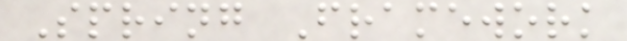Spring Framework
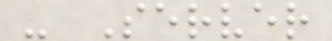- Server
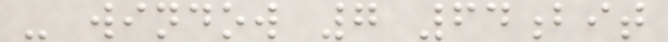- window 7 64bit
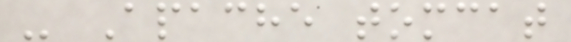- Apache tomcat
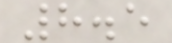8.5
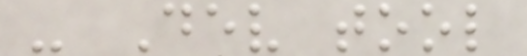- Dev tool
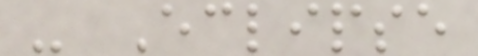- Eclipse
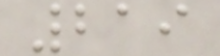219
